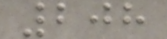208
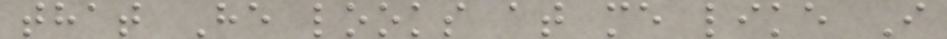that He looks at me like I
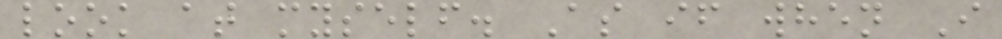look at myself. As if when I
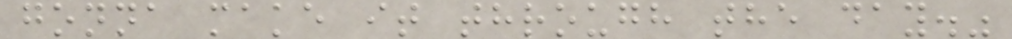gonna make it through the day."
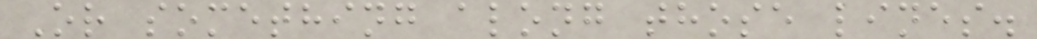Or something along those lines.
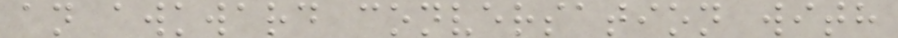an awkward conversation with
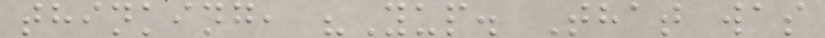thinking, "Yup. That was
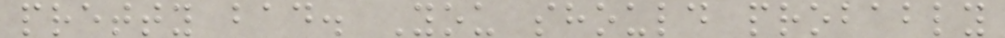pretty bad. You should probably
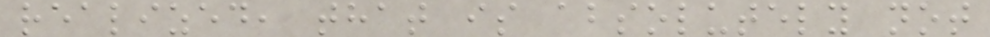realized, that is absolutely not
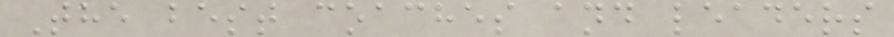The best coaches and leaders
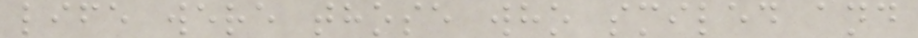life were those who smiled and
